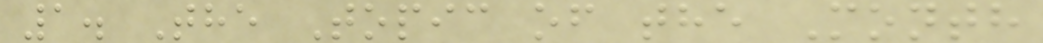1. The Topic of the Month
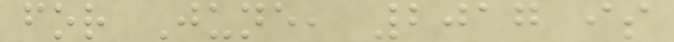for June, 2017 is
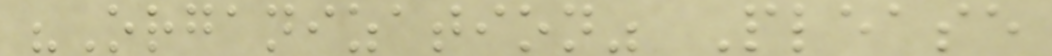"Organization" Please
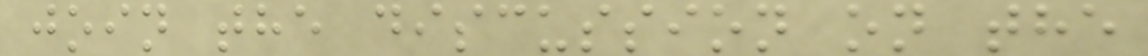join the discussion on the
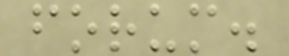forum.
